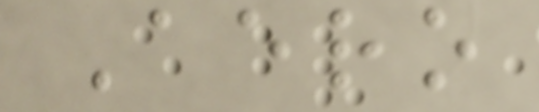Aero
